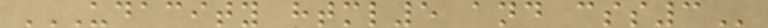UDACITY HTML5 AND CSS3
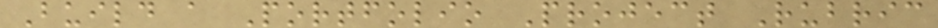Build a Portfolio Project Rubric
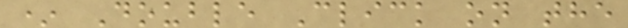* Double Click on the
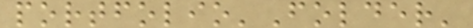portfolio'Folder'
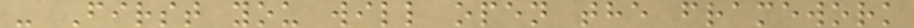- First you will open the framework
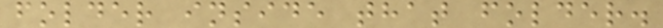folder inside that folder.
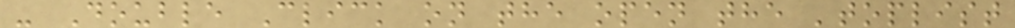- Double Click on the open the 'toplist
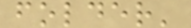folder'
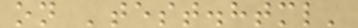on 'test.html'
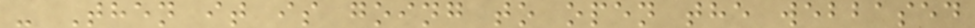- Then it is going to open the webbased
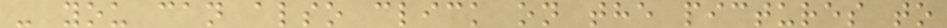- you can also click on the pictures to
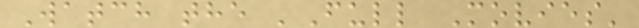Watch the 'Full Movies'
